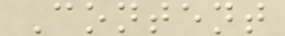Content
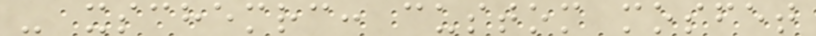- xschemrc: custom mosfet
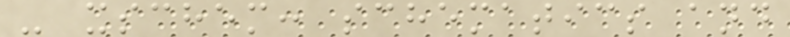- xschem: schematics and
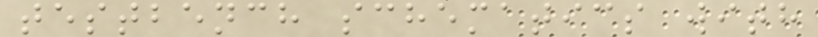testbench schematics with
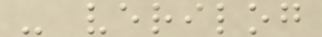- verilog
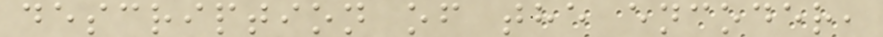description of the encoder,
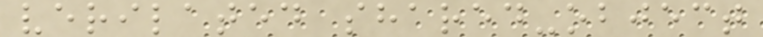verilated shared-object
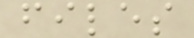files
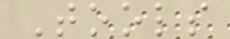Tools
